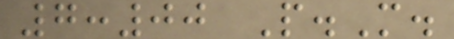7:00 P.M.
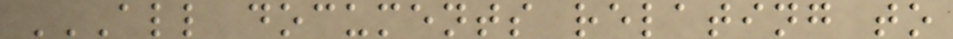ALL DOCUMENTS RELATING TO
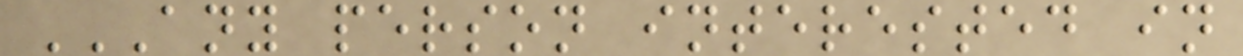ANY PERSON INTERESTED IN
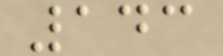143
